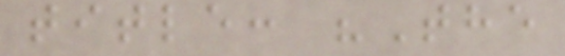title: "The
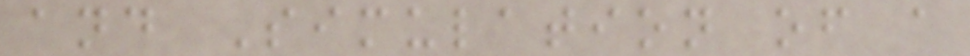and Simulation of a
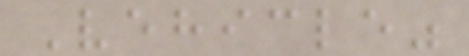Vehicle"
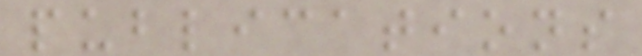publications
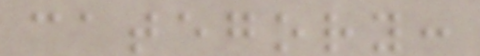category:
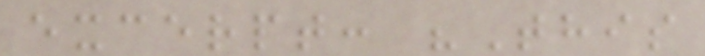excerpt: "This
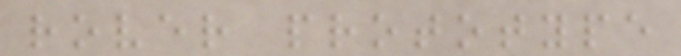rover prototype
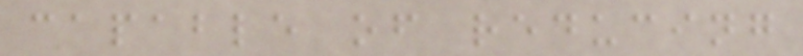capable of reducing
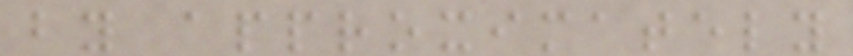by approximately
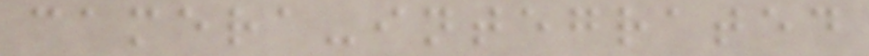camera-integrated
